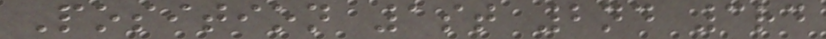Position 1st 2nd 3rd
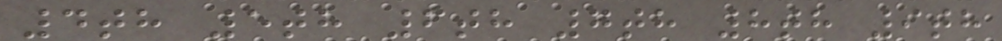4th 5th 6th 7th 8th 9th
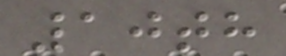10th
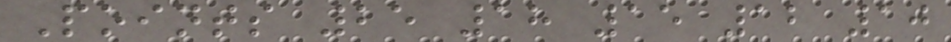Points 25 18 15 12 10
